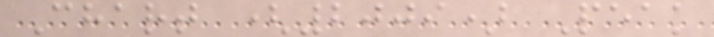Chart (2009) Peak
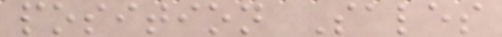position Sales
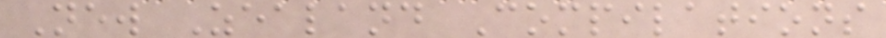New Zealand Compilations
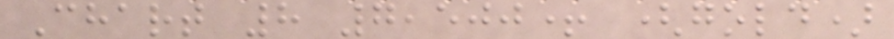Chart 8 7,500+ (gold)
